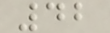42
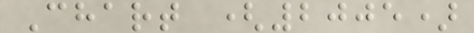Chart (2005)
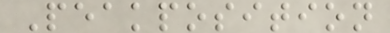Peakposition
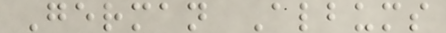German Albums
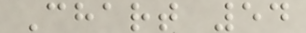Chart 54
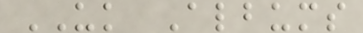UK Albums
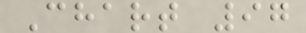Chart 97
